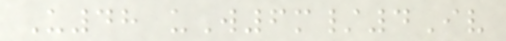U48 uW6m/4Iv
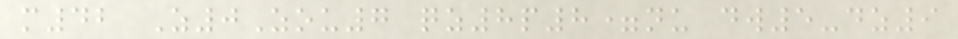m42 Z0Zou7 qz8p8=nu dw5-dz9
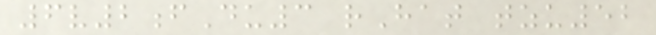6v2fDu3 rHat tzu52
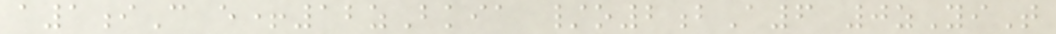a1iC e+12zBkia /o2bA6 0zYiT
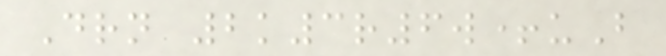Drn 2k3r6w+uB
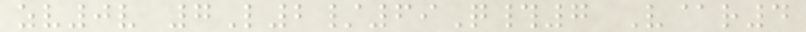zv0v 7L2/69Q#7 V@r4
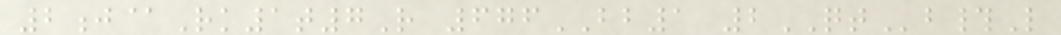2j@Rk1t7R 676BB1 2QTb#L
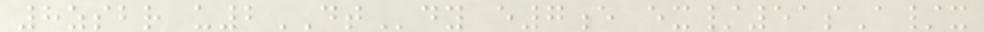8zsbr u2DTdy e7e ex/51sA/x
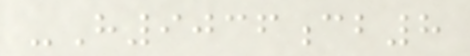-H9036cb8
